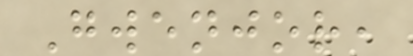Gwenjor,
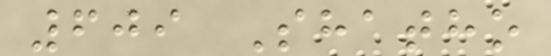609 Shatho
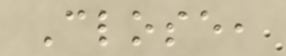Close,
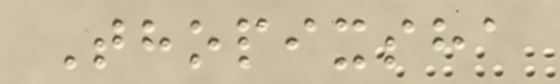Thopixsha
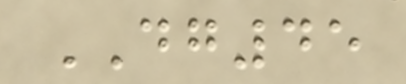DG45
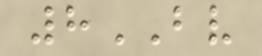8BV
